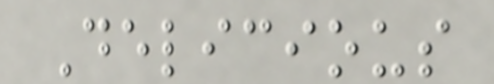Delicious
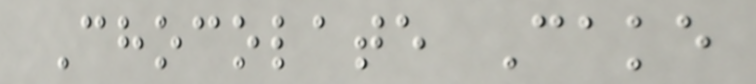Chocolate Cake
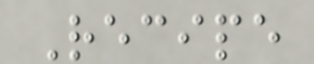Recipe
